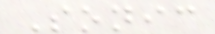Sonic
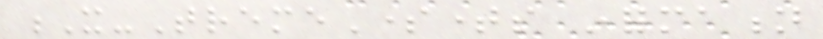X-TremeSometimes information
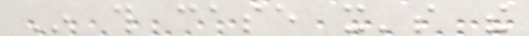In this case it's the
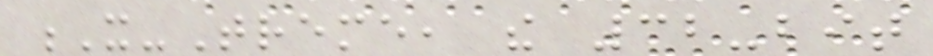X-Treme, the 32-bit
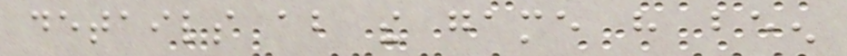details about the game have been
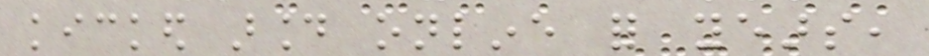kicked around online for years,
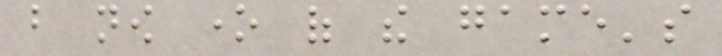but now one of the game's
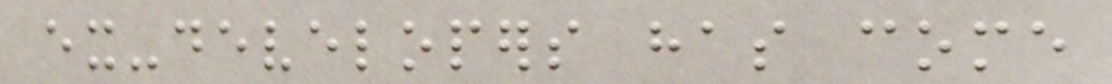ex-developers has come
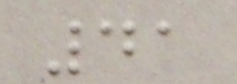41
